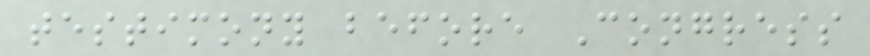testimony before Congress
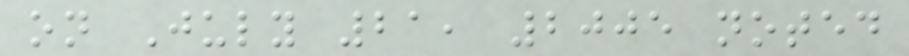on July 21, 2005 noted
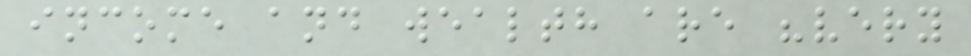income and wealth are "very
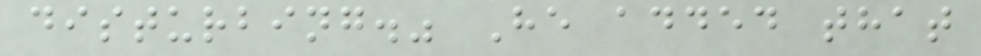disturbing." He added that
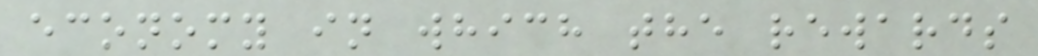economy in which the rewards
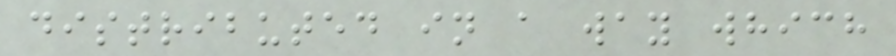distributed in a way which
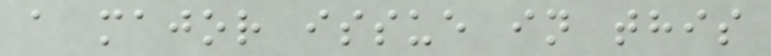a major issue in this
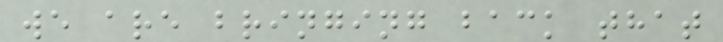we are bringing back that
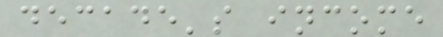decade's income
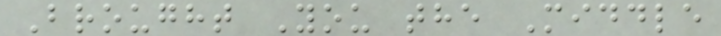Brought You the Middle
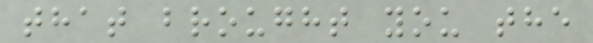that brought you the
